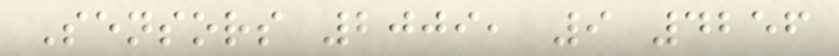Sensors 2009, 9 4256
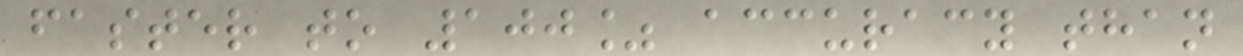faster to 100% accuracy than
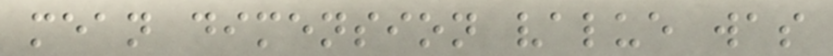mean dimension value was
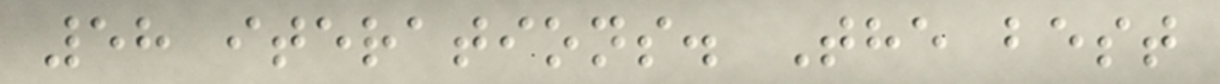58 iterations. The best
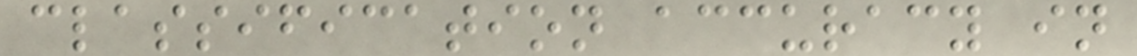classification accuracy in
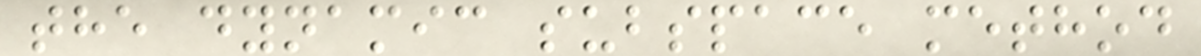the dynamic subspace method
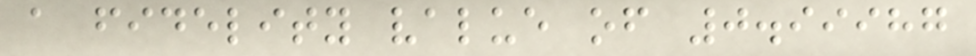a fidelity value of 0.99987
